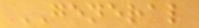GENERAL
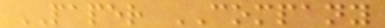PAPER COMPANY
